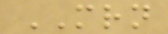MRN
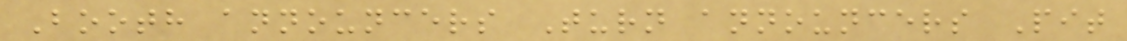Booth announcers Turn announcers Pit
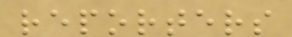reporters
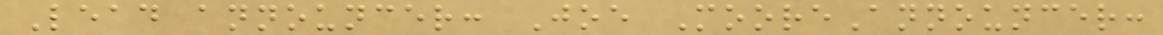Lead announcer: Joe MooreAnnouncer:
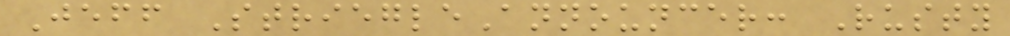Jeff StriegleAnnouncer: Rusty
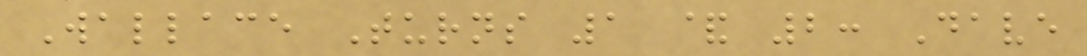Wallace Turns 1 & 2: Dave
